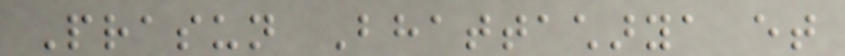Prasun Bhattacharya et
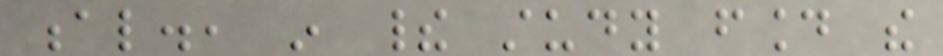al., in their study found the
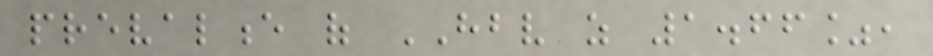prevalence of HBV as 1.66%,
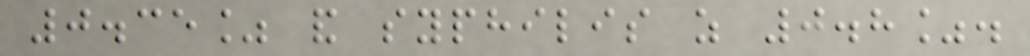0.35% and syphilis as 0.8%.
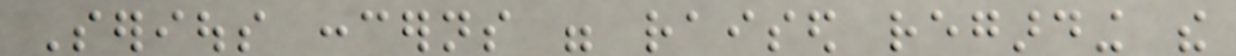Serious concerns were raised regarding the
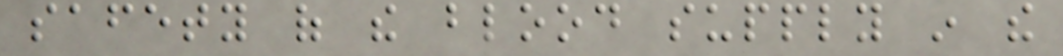safety of the blood supply in the
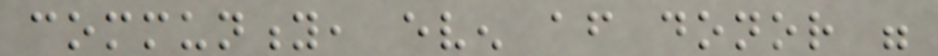community, even after donor were
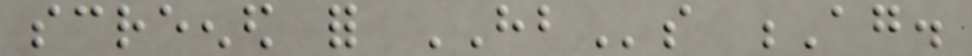screened for HBs Ag.
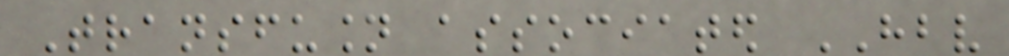Transfusion associated HBV
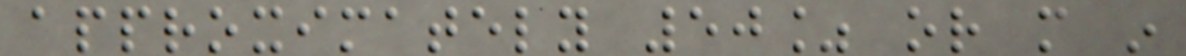approximately 50% or more in
